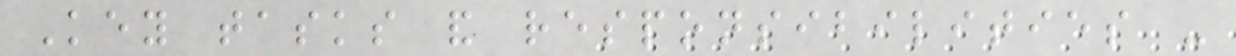Key tasks and responsibilities -
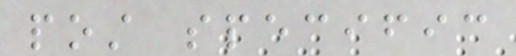post specific
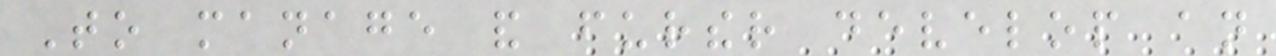To manage and further develop an
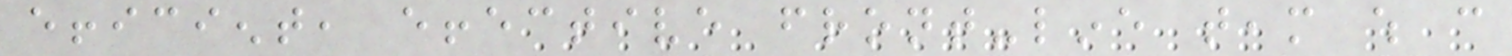efficient, effective front-line team which can
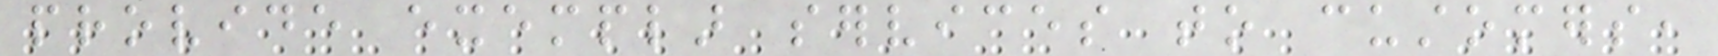provide exemplar services to customers,
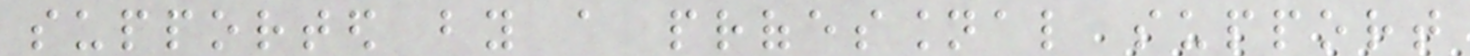supported by a professional support
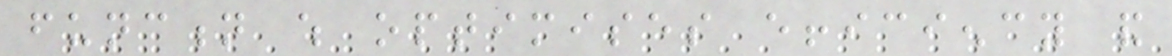function which optimises efficiency and
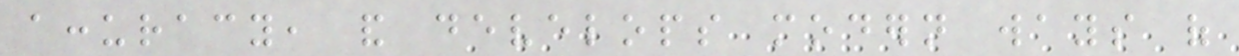accuracy, and develops modern ways of
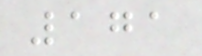171
